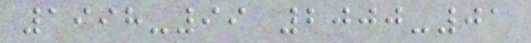1998-99 2000-01
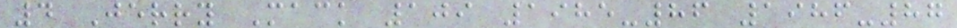4 Jerry Mack 109 1985-86 1986-87
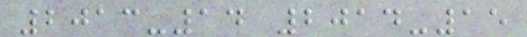2013-14 2014-15
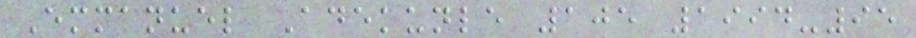Emmanuel Adekunle 105 1994-95
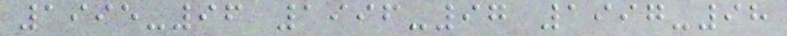1995-96 1996-97 1997-98
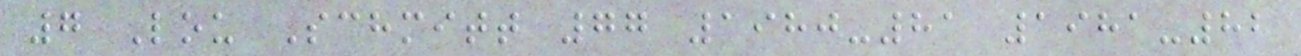7 Lou Schmitt 77 1980-81 1981-82
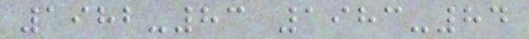1982-83 1983-84
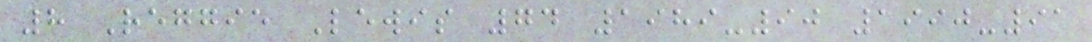8 Reggie Lewis 74 1989-90 1990-91
